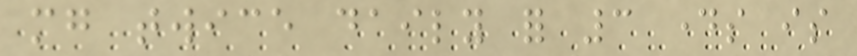mg twice daily for 3 days is
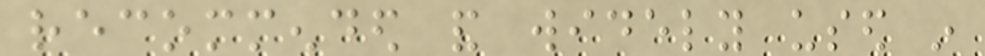recommended and widely used in
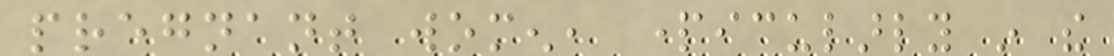pregnant women, particularly in the
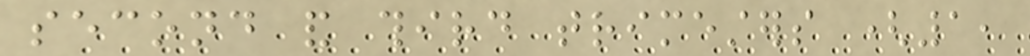second and third trimesters (1,
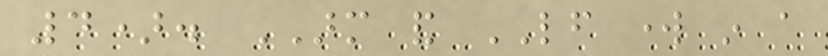4). ARM and LF work in a
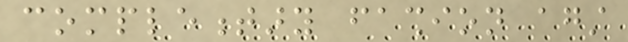complementary fashion against
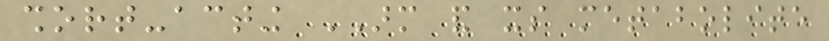short-acting ARM and its metabolite
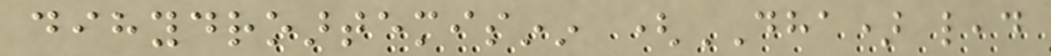dihydroartemisinin (DHA) lead
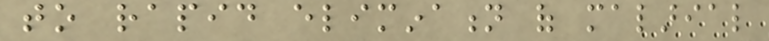to rapid elimination of malarial
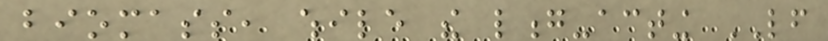biomass, while the long-acting LF
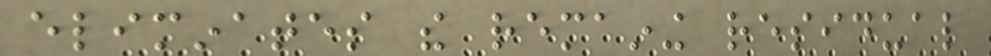eliminates the remaining residual
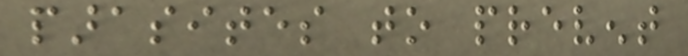parasites to prevent
